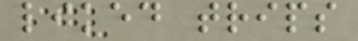liked trips
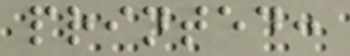printed:
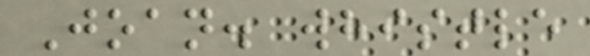Joan. whistle
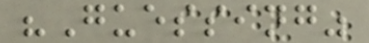"Guessing"
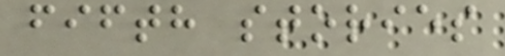fifth stories
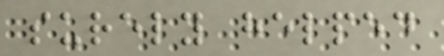surely helped
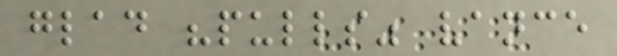glad "pulls" vance
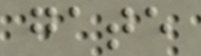gate
